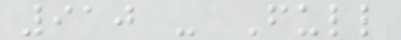910 - Full
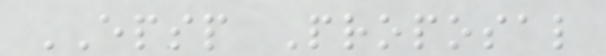EPSP Proposal
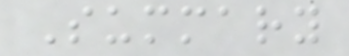Summary
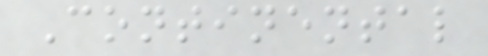Continental
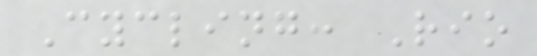Cycling: Rio
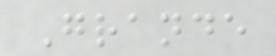Grande
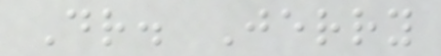Dr. Jerry
